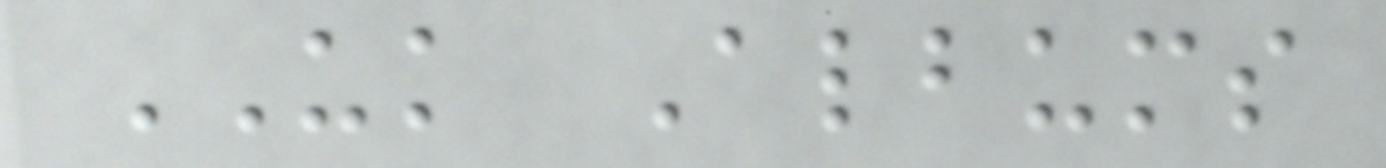UK Albums
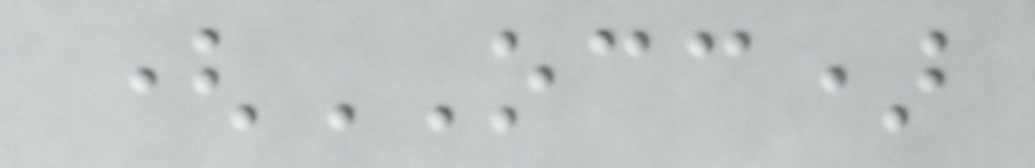(OCC)
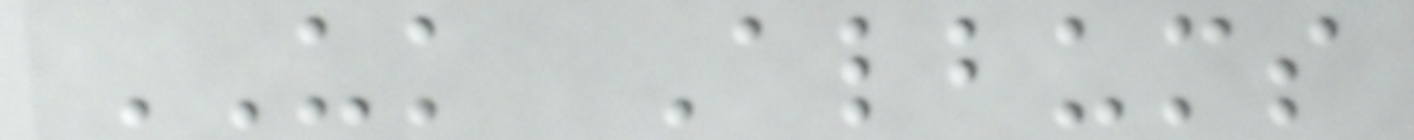UK Albums
